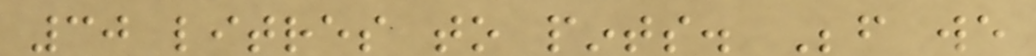30 litres to pints. Before we
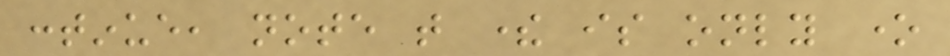continue, note that there is only one
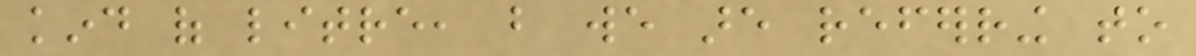kind of litre, but we are referring to
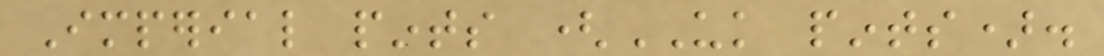Imperial pints (UK pints).
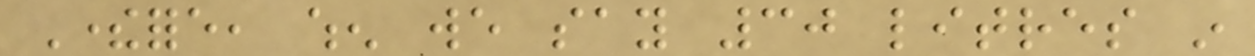Therefore, when we say 30 litres in
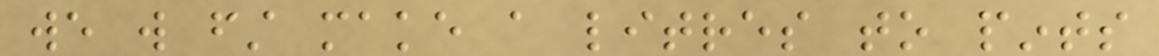we will first make a litres to pints
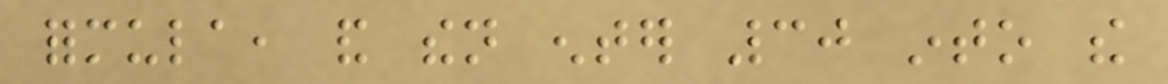formula, and then enter 30 into the
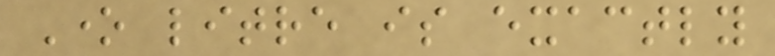One litre is exactly
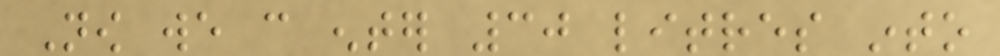Now we can enter 30 litres into
